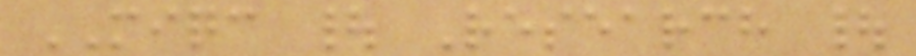MIQC | Research |
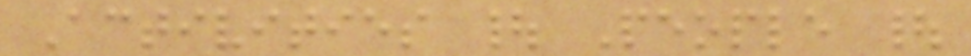Activities | People |
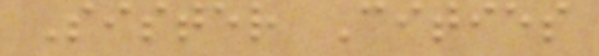Sister Cities
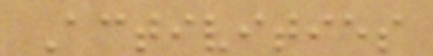Activities
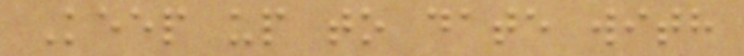Keep up to date with
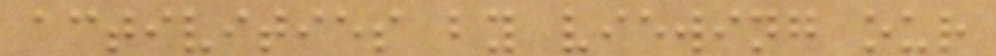activities by viewing our
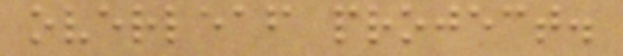overleaf project.
